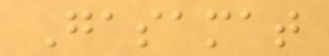Gasamat
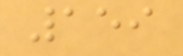159
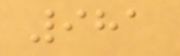981
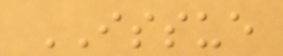ISSUE
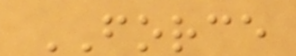FORCE
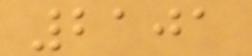2101
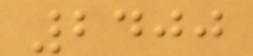2400
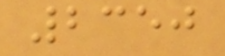2350
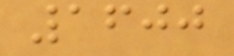1600
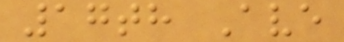17th Ave
